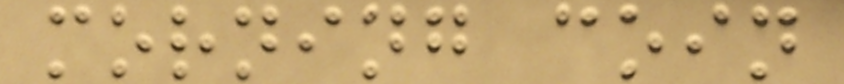morning coin
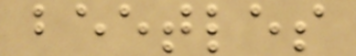beetles
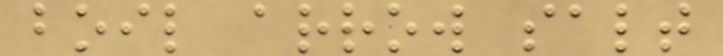boil arrow salt
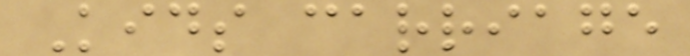Kids carriage
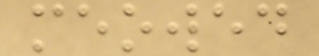meowed
